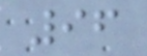96
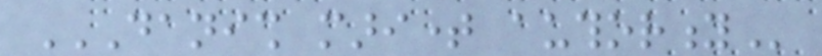DANISH MARITIME AUTHORITY
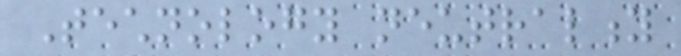Technology neutrality
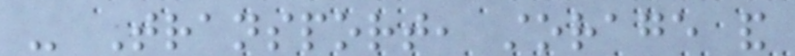- Transport, storage and
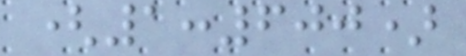(1:600)
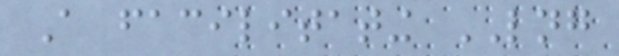A facilitating LNG
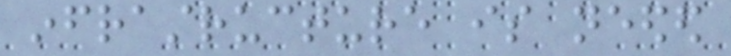infrastructure is needed
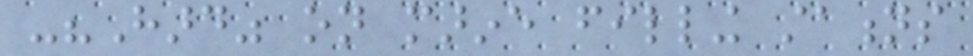-"Hard" on marine filling stations
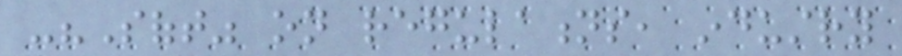-"Soft" on regulations, industry
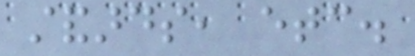standards, etc.
